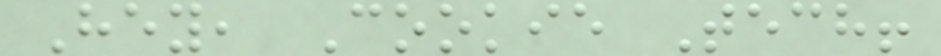Hey, Cookie Tech!
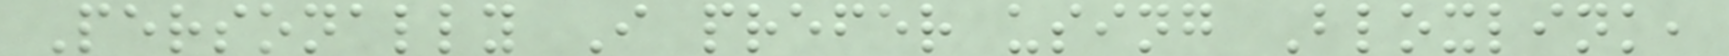Personally I prefer using Bloxlink,
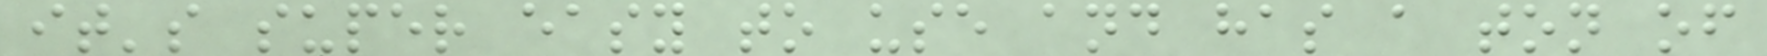it's super easy to use and has a ton of
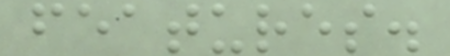features.
